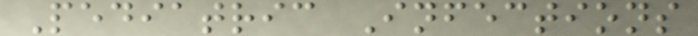Pediatric Infections
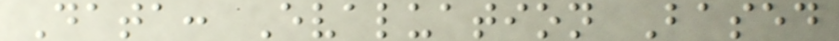Data: Evaluation Based
